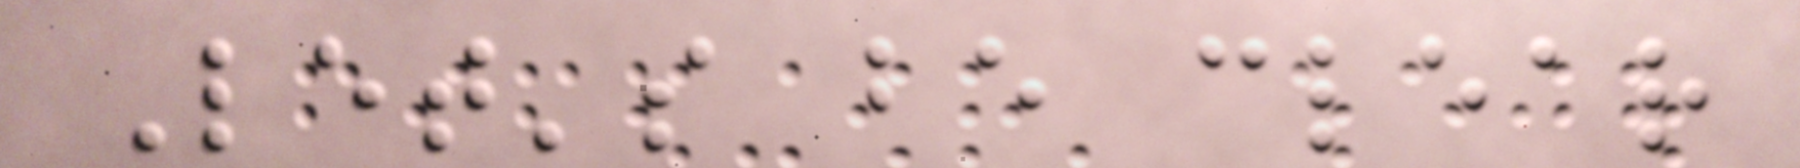Let's be clear
